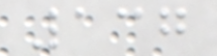137
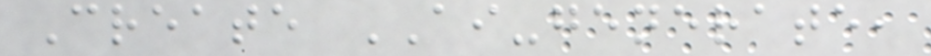Create AI-generate,
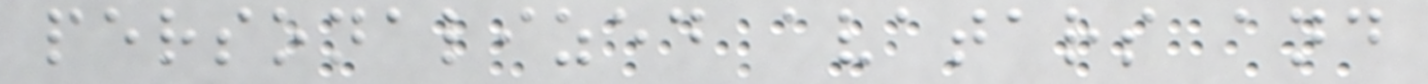personalized avatars and
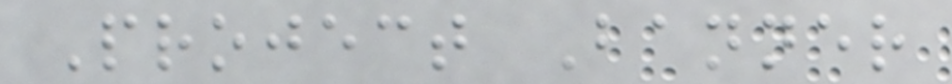Project Banner
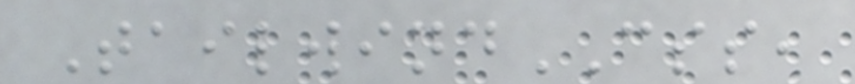TailwindCSS,
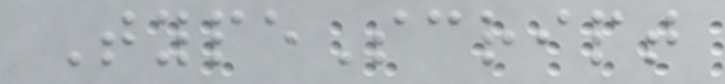TypeScript
